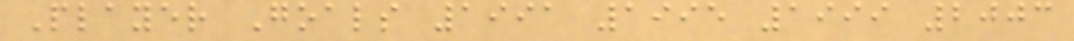Player Goals 1991 1995 1999 2003
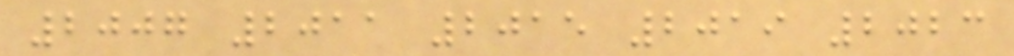2007 2011 2015 2019 2023
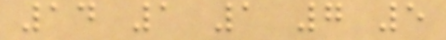14 1 1 7 5
